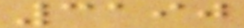3190
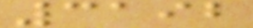3192
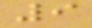9
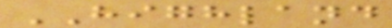HIGHLAND
